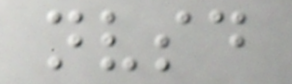nvsd
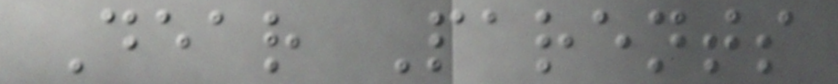Dear Parents
